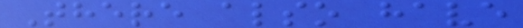There also have
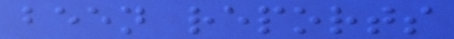been reports
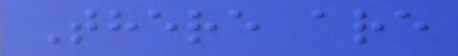There are
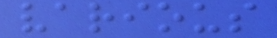various
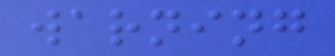warning
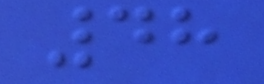48
